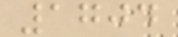1704
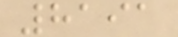8191
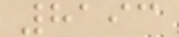8193
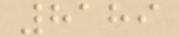8189
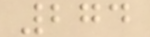274
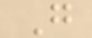G
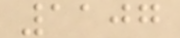1107
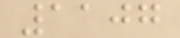1107
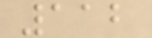112
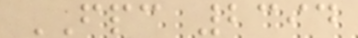FPC 2394
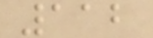112
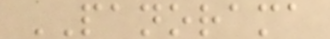PANORAMA
